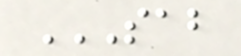SAB
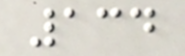134
